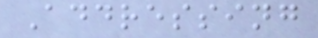Addressing
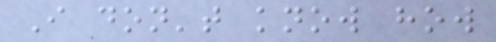I don't know how
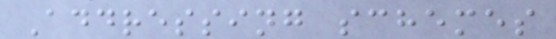Addressing schemes
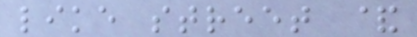like street &
